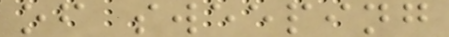of sweeping
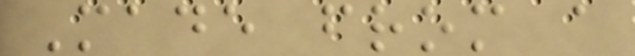Made from a
